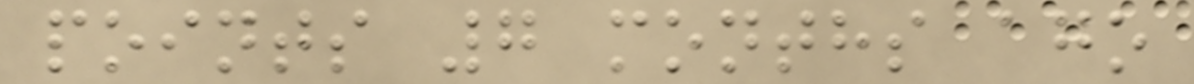points 7 months ago
